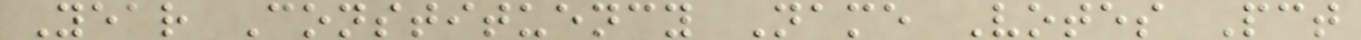Year Constituency Name Votes Pct
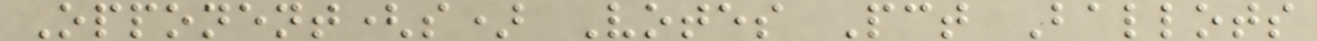Opponent(s) Votes Pct Ballots
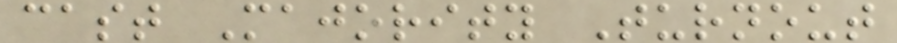cast Majority Turnout
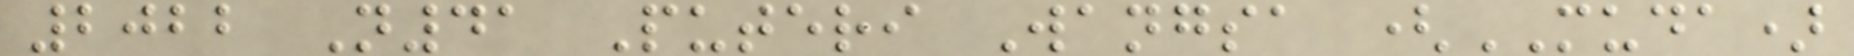2022 N41 Puteri Wangsa (MUDA)
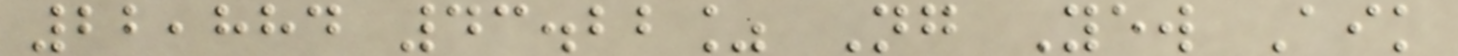22,884 43.22% Ng Yew Aik
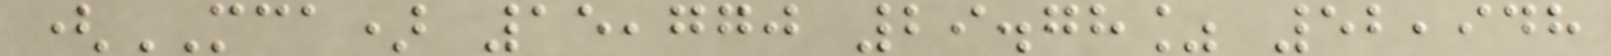(MCA) 15,770 29.78% 52,948
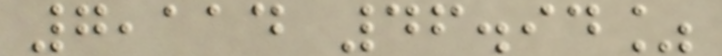7,114 46.94%
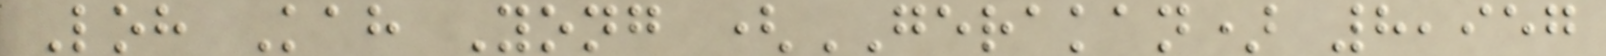Loh Kah Yong (GERAKAN) 8,957
